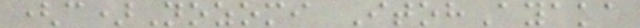(c)Nozomi ItohAyaka
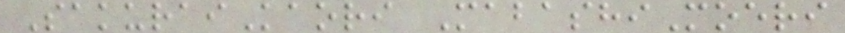SakuraiKaori MabashiMoeri
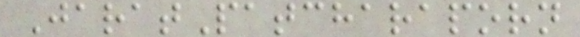JaratPatcharaporn
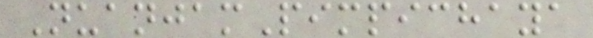NuanjamPimpichaya
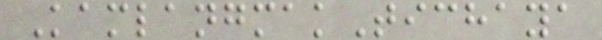KamlangmakTichaya
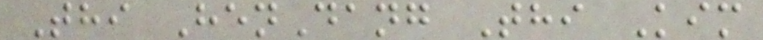Thi HenDang Thi Kim
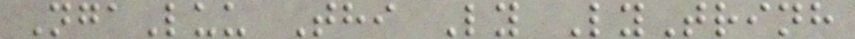NgaLuu Thi Ly LyTrinh
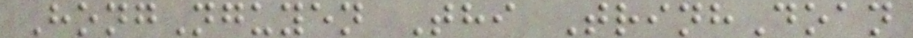HongNguyen Thi TrinhDoan
